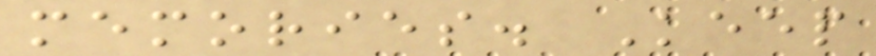memories. Keep
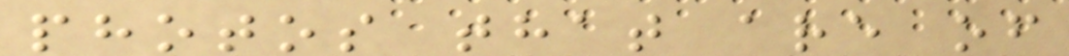photos that are of
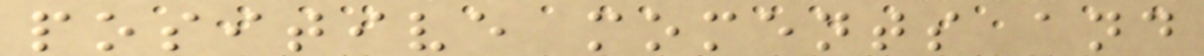positive moments and
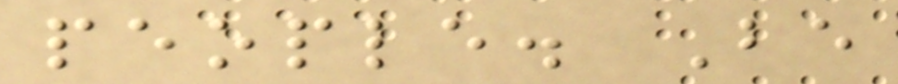people. Be
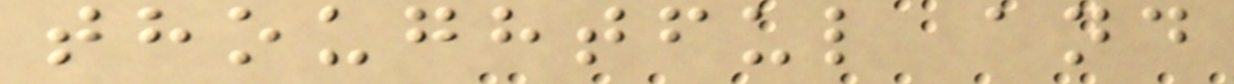thoughtful and
